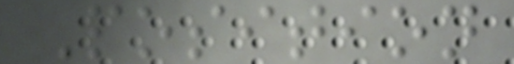Position
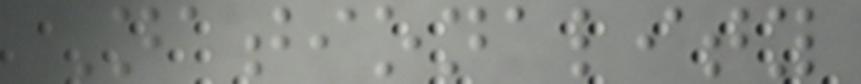Nationality
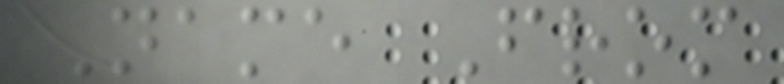Name From
